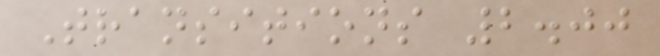Transitions 2.00
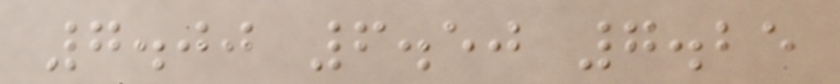7.00 6.50 7.25
